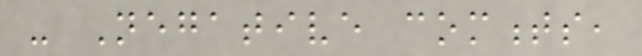- Negative comments,
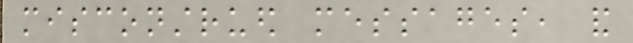misconstrued messages, and
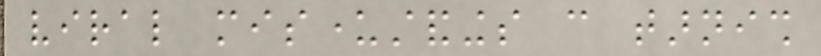viral misunderstandings can tarnish
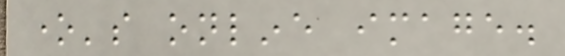one's online image.
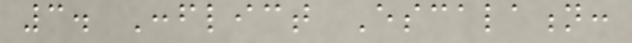3. Conflict Escalation:
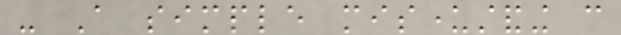- A simple misunderstanding can
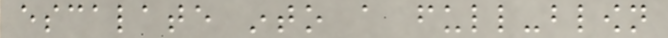escalate into a full-blown
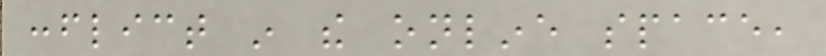conflict in the online space,
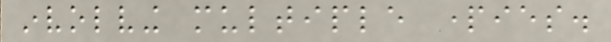involving multiple parties.
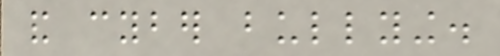and cyber bullying.
